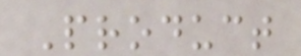Product
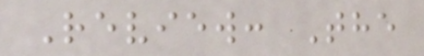Review: The
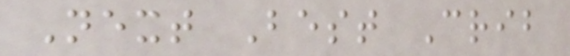Next Best Crib
